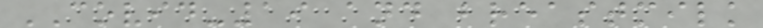COVID-19 and breastmilk
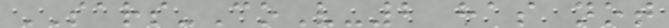SARS-CoV-2 has not
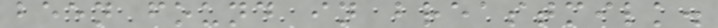been found in breastmilk.
